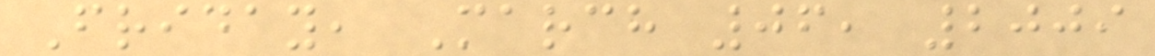Friday, March 06, 2009
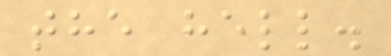the hell.
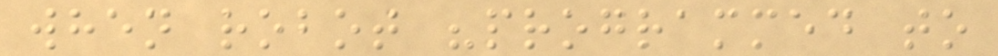when robot "programmed to
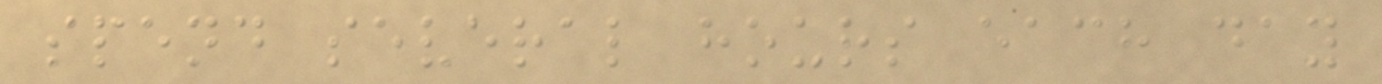spend several hours each day
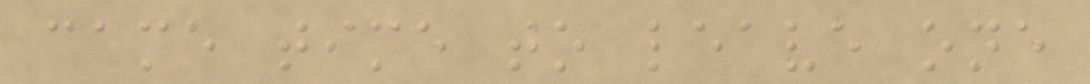came time to leave one
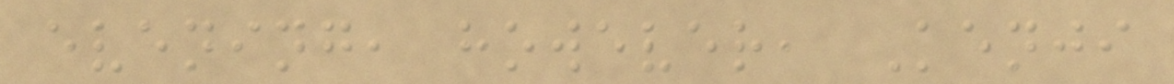evening, however, Kenji
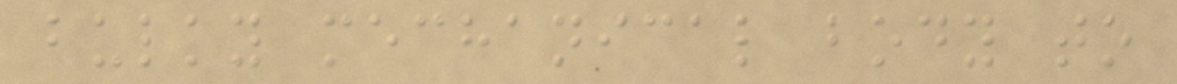bulky mechanical body to
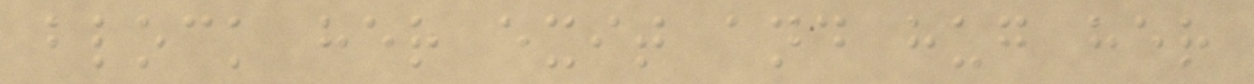block her exit and hug her
